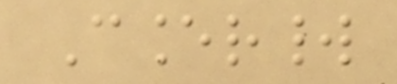Cancerworld
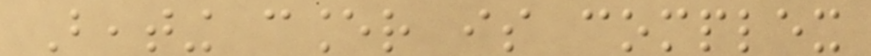Beating cancer is complex
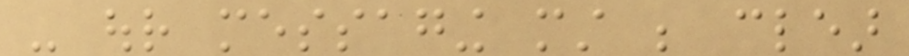- our messaging must be clear
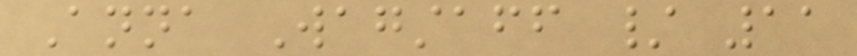Anna Wagstaff / 11
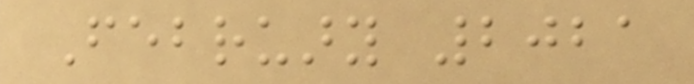February 2021
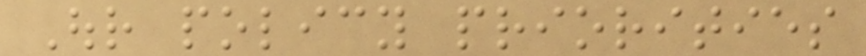Our policy priorities
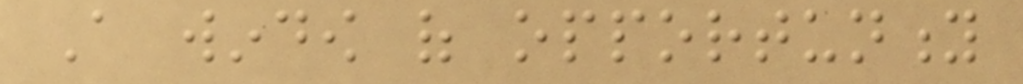A window of opportunity
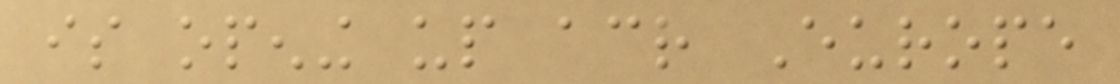is opening up across Europe
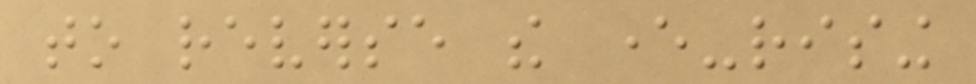to reverse the ever-rising
